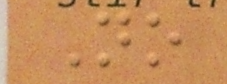No
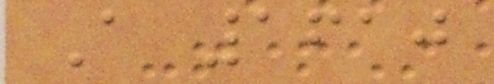A 1610
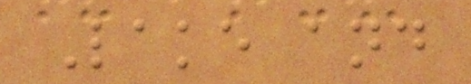Lake and
